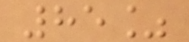85%
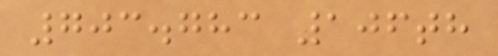703.783 106th
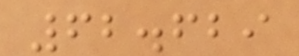62.629
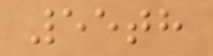55th
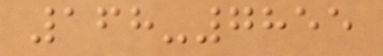168-7855
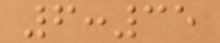6:35
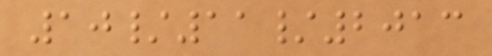10/11/2013
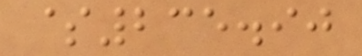$235.90
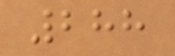288
